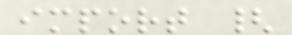import {
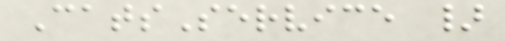CatsService }
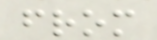from
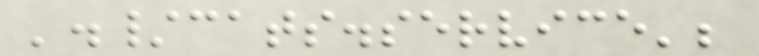'./cats.service';
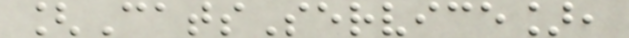[CatsService],
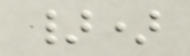})
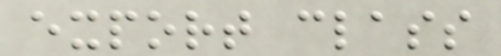export class
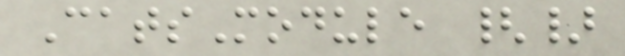CatsModule {}
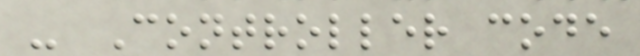- Controller code
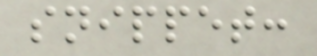snippet:
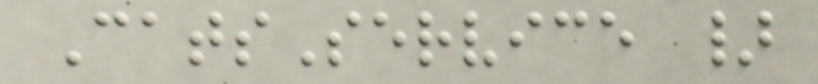CatsService }
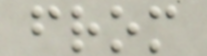from
